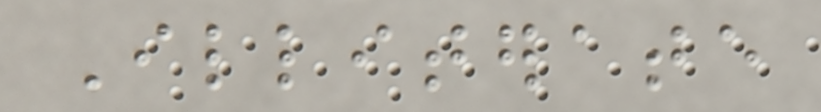Illiterate
